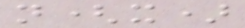n(x)
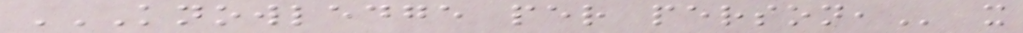KNOWLEDGE PER PERSON, x
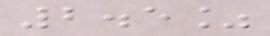2.5%
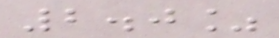2.0%
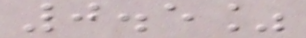0.5%
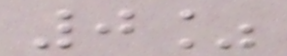0%
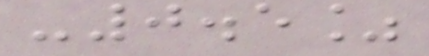-0.5%
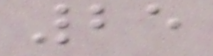25
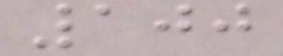100
